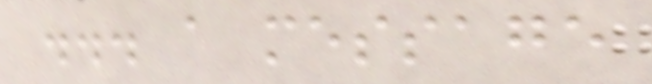... a message
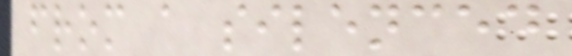from a silenced
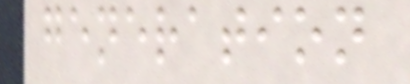generation
